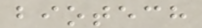biotech
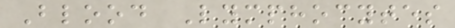Blood Lymphocytes
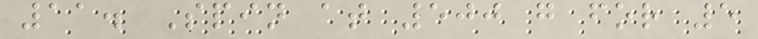11. Spin at 500 g for 5
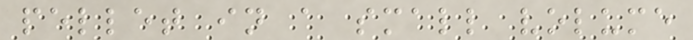pellet in a small volume
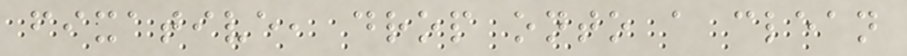fixative, drop onto a clean
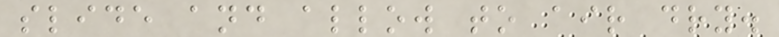slide and allow to air dry.
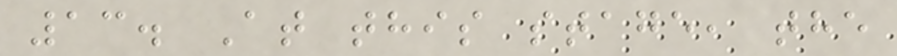13. At this stage, the
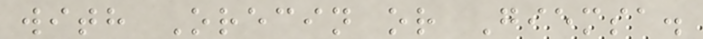with Orecin or Giemsa.
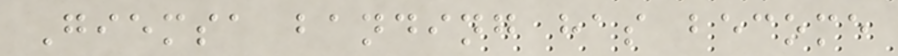Giemsa banding has become
